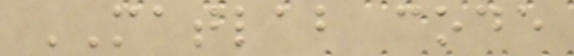MATLAB code
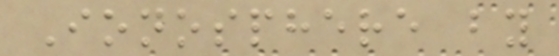Ionosphere by
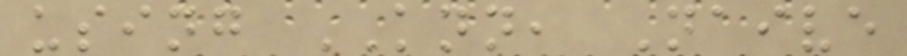using KNN, Naive
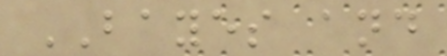BAYES and
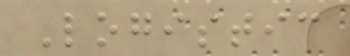Logistic
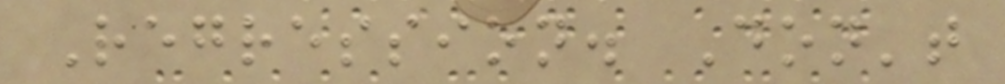Regression. Don't
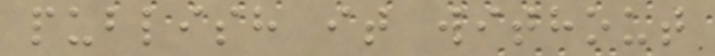publish it without
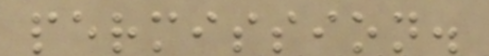permission.
